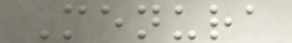Menura
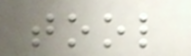tool
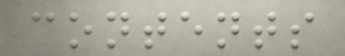contents
